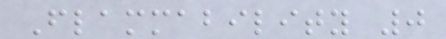Flammability 0
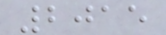2015
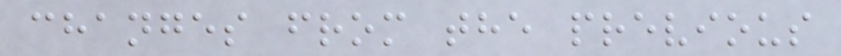changes from the previous
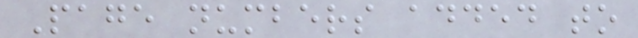Page numbers added to
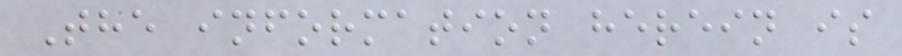The information herein is
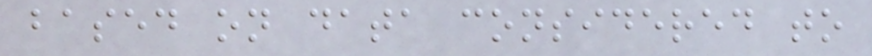based on data considered to
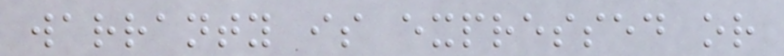warranty is expressed or
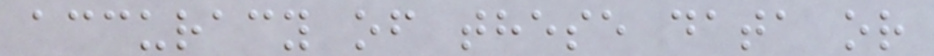accuracy of these data or
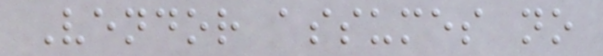Vendor assumes no
